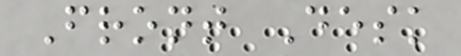Front Desk
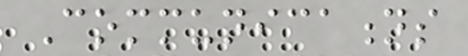Communications
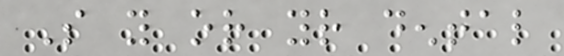So you or your dental
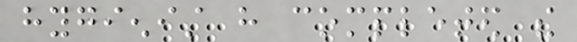hygienist have completed the
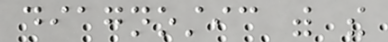diagnostic with the
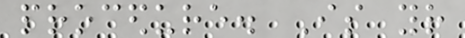procedure. Is your
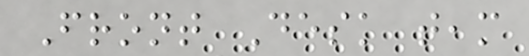Front Desk team
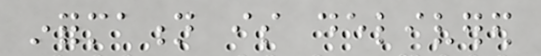information is delivered
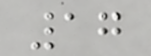17
